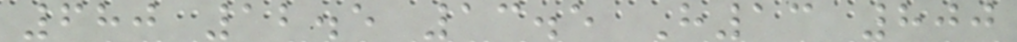680 12.5 13.5 H13 800
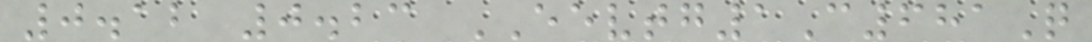0.12 0.23 EEVTG1C681Q
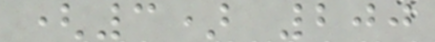(3) 200
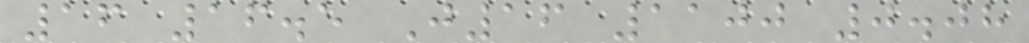16 16.5 J16 1100 0.08
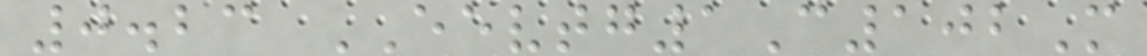0.23 EEVTG1C102M
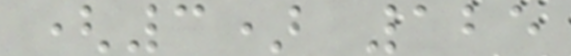(3) 125
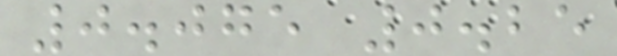0.075 0.25
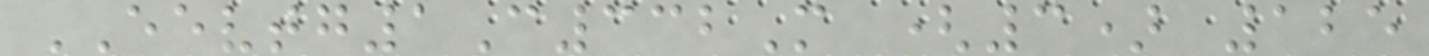EEVTG1C332M (3) 125
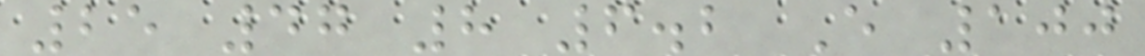25 47 8 6.2 E 100
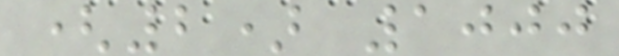(2) 1000
